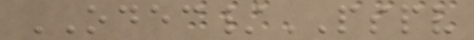ODEC/PSPV
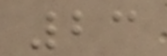23
